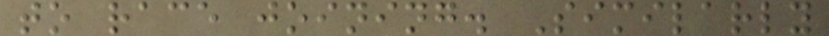to race joining. Similarly
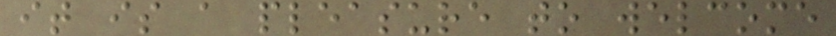it is a pleasure to welcome
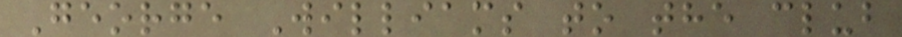George Williams to the club
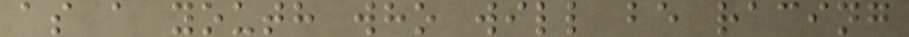as a youth who will be racing
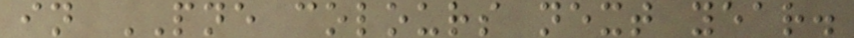in PNE colours next year.
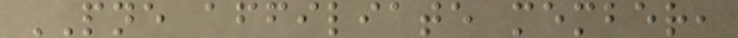PNE affiliate member,
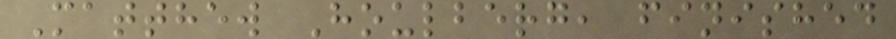Matthew Houlberg, finished
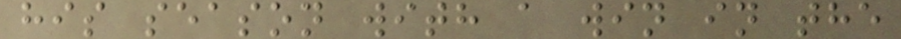his season with a win in the
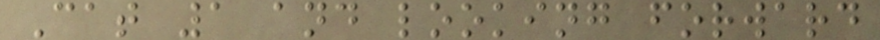Cat 1 and looking forward
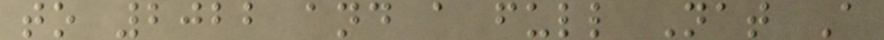to 2022 and a full Nat A
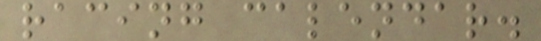racing calendar.
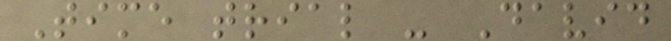Time trial - David
